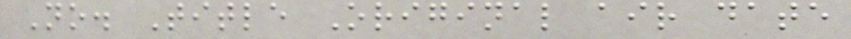No. Title Original air date
